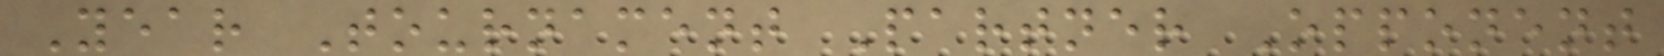Year Tournament Partner Opponent
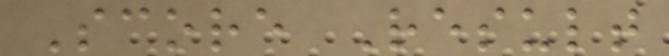Score Result
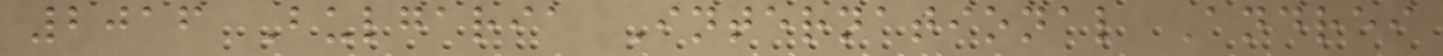2016 Bulgaria International Andrei
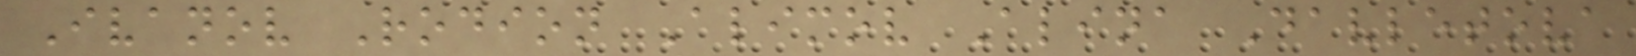Ivanov Rodion Alimov Alina Davletova
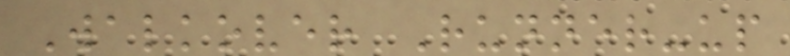Walkover Runner-up
